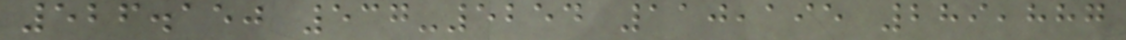526.150 537-5254 110,195 289,887
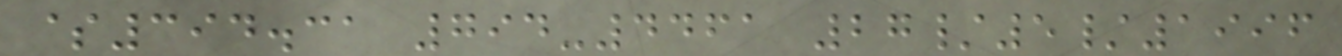$394.31 794-4461 27/5/1996
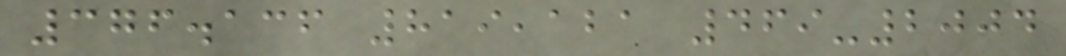376.136 819,121 469-2004
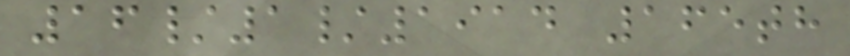16/1/1914 165th
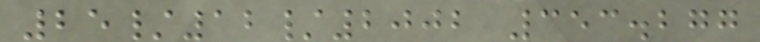25/12/2002 353.277
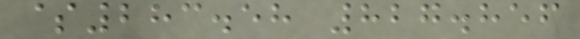$283.58 827.856
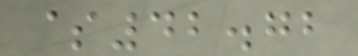$42.72
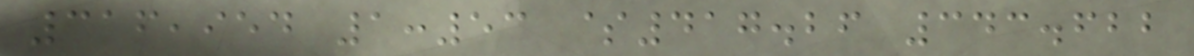316,954 1:53 $417.26 343.622
